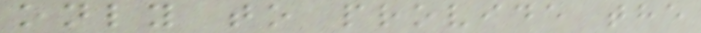only to provide the
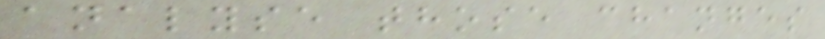analyse those changes
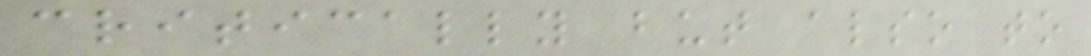critically but also to
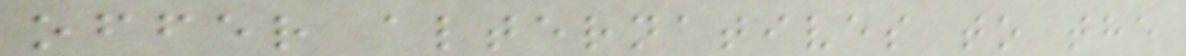offer alternatives to the
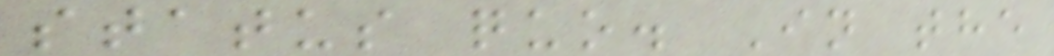status quo. In the
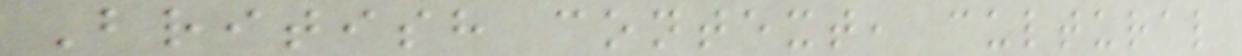British context, cultural
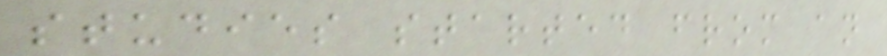studies started from an
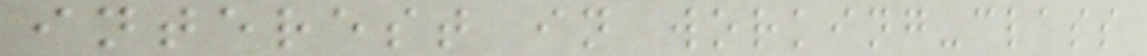interest in working-class
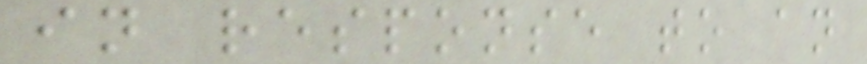in response to an
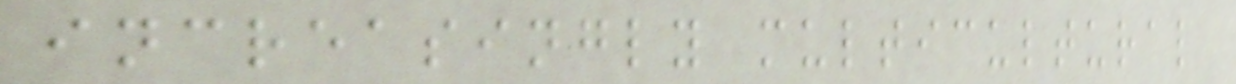increasingly multicultural
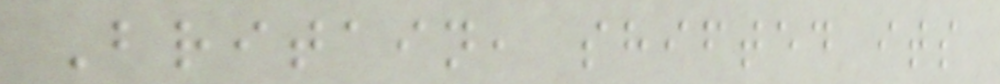Britain, shifted its
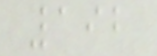192
